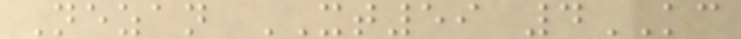Nezan XT59 4KC
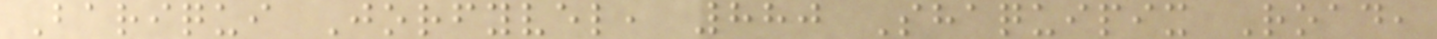Bariqui Jorfyvel, 880 Shaquipix Road,
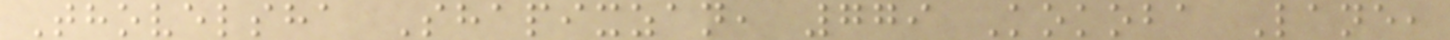Thovelsha Shapixzan, 779 Kokoba Lane,
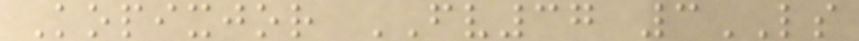Kopixjor FV37 3LS
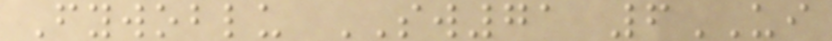Fywoblu SW71 6UI
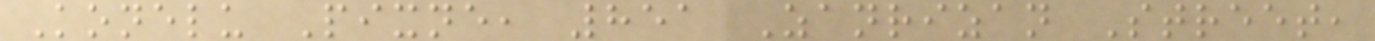Konelu Pixne, 851 Zanrizan Street,
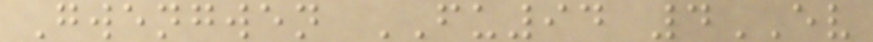Gwengwen FU94 4EV
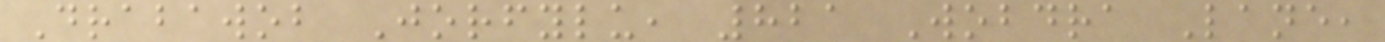Drabawob Jorfylu, 821 Wobdra Lane,
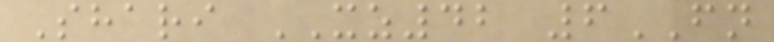Shari XZ42 6FN
